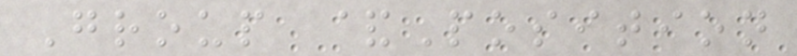Group &Position
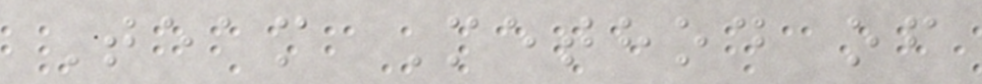Team Method of
